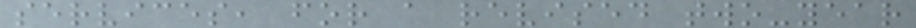services, for a revised two-year
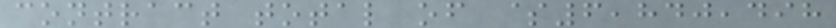contract total of $6,840,498
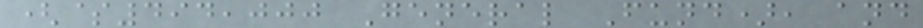($494,000 General Fund), and
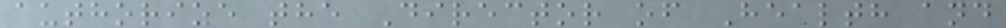authorize the Director of Health and
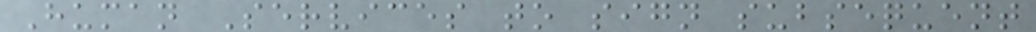Human Services to sign subsequent
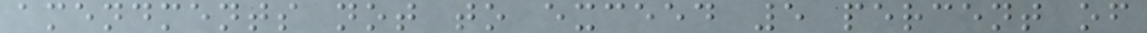amendments not to exceed 5 percent of
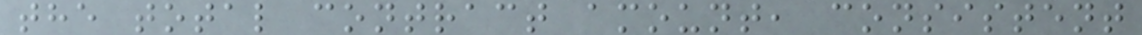the total contract amount, consistent
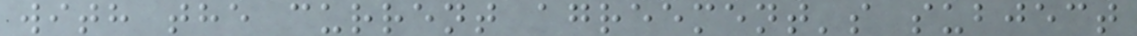with the current agreement's subject
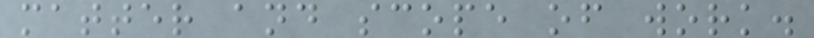matter and scope of work.
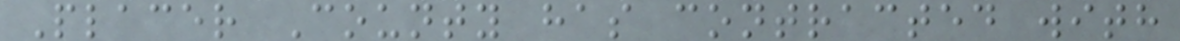Placer County has contracted with
